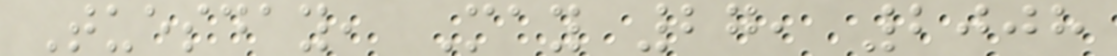Tuesday, May 27, 2008
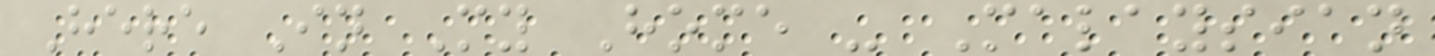Here In My Home - Malaysian
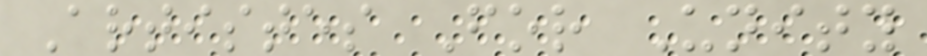Artistes For Unity
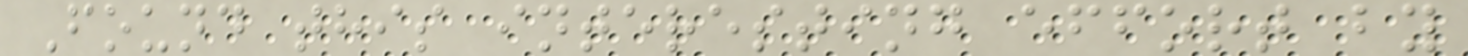Found this interesting effort by
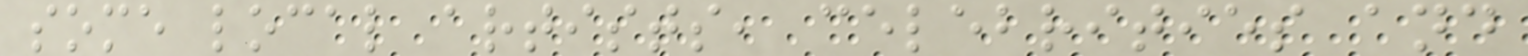some local artists, celebrities and
